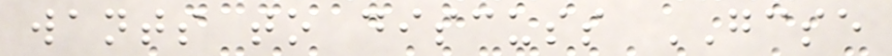wants to discuss GCSE
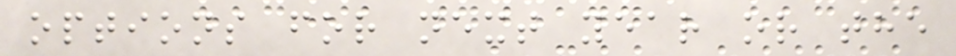options for next year or the
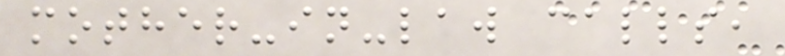mother-in-law calls,
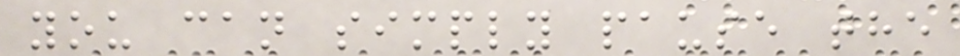you can simply pause the
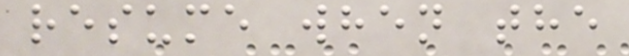resume when the
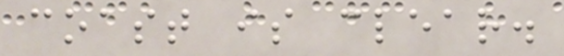coast is clear.
